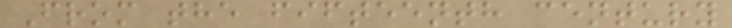From the fifteenth century
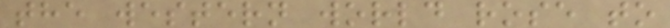the western world rose to
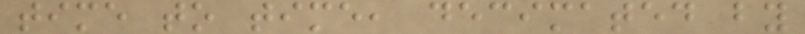time to time, decimated by
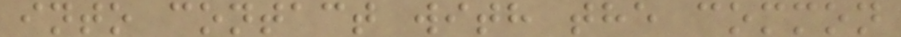into contact with the common
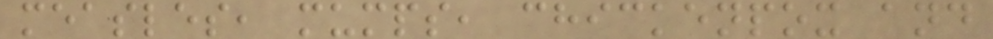measles, mumps, chickenpox and
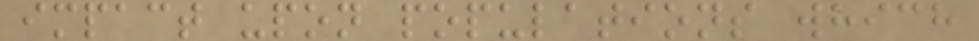impact upon populations which
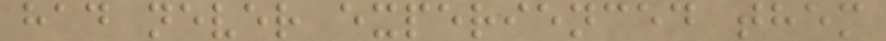had never experienced them
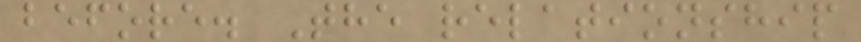before. The relationship
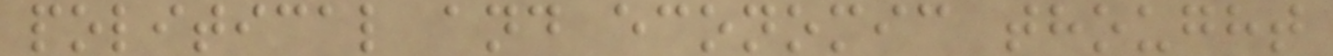political and economic thought
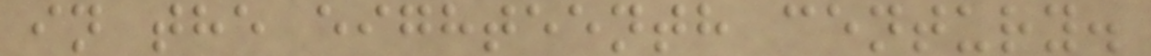in the eighteenth century.
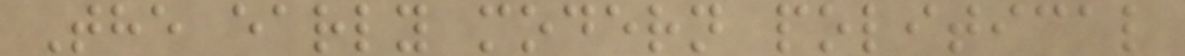The early modern political
